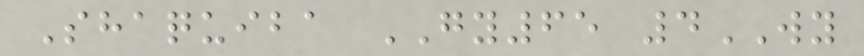Shaquiba GY65 4WY
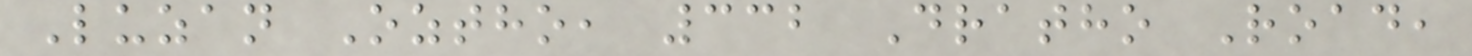Luzan Oztho, 332 Dratho Road,
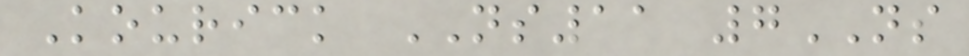Kourick NS11 7NS
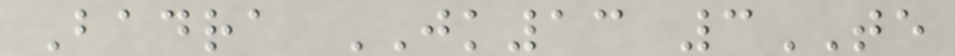Badra JK13 3TE
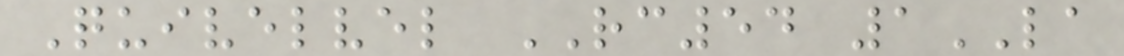Quivelvel RC54 1LA
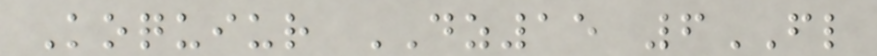Koquiur DZ15 6FL
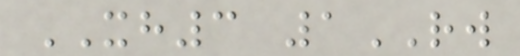XH3 1RW
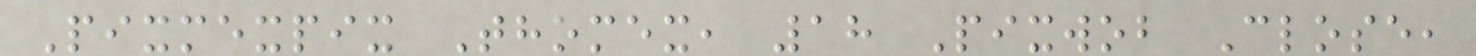Pixmexpix Thomex, 18 Pixwob Close,
